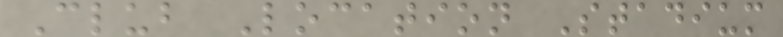Club Location Stadium
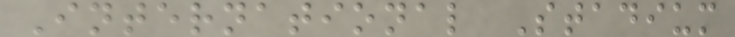International Stadium
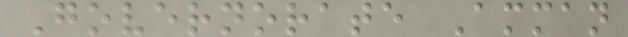Governorate Amman
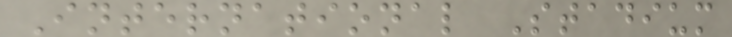International Stadium
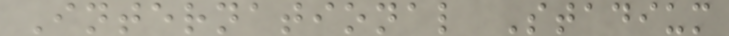International Stadium
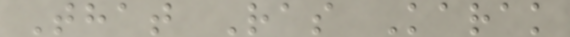That Ras Karak
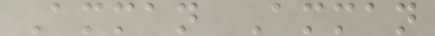Amman Amman
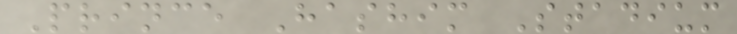Prince Hashim Stadium
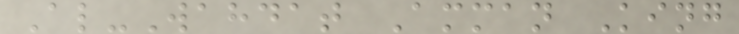Al-Wahdat Amman King
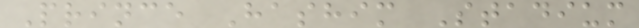Prince Hashim Stadium
